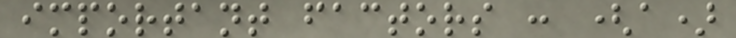important factors : (a)
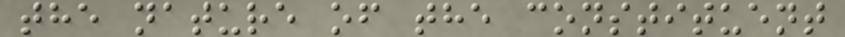the nature of the constituent
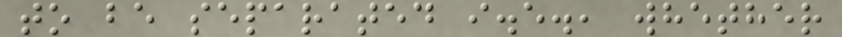to be separated i.e., whether
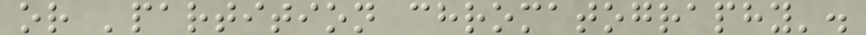or 'partition chromatography'.
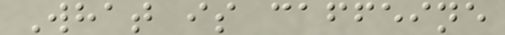What is caffeine
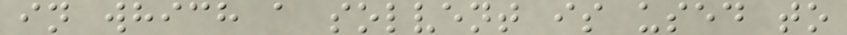in which a solvent is used to
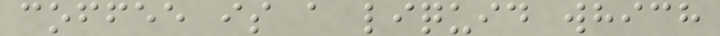coffee is a liquid which
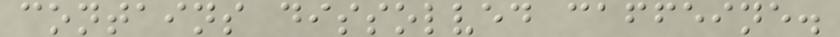contains dissolved caffeine.
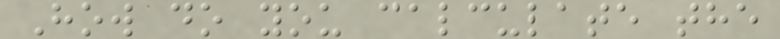How do you calculate the
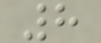8
